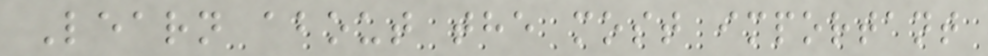Learn about the most important
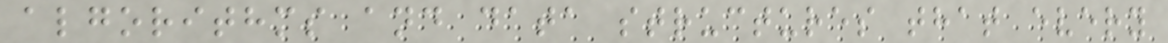algorithms and data structures that every
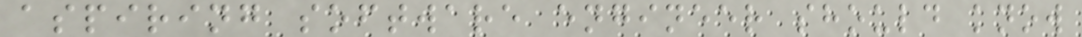aspiring software engineer should know
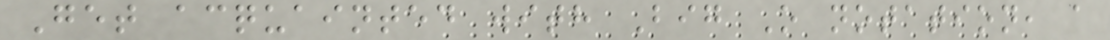Get acquainted with Big O notation, a
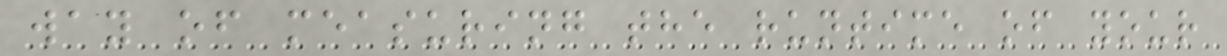way of measuring the runtime of your
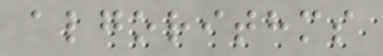algorithms
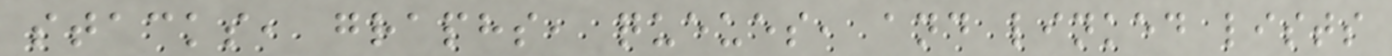stacks, graphs, queues, and linked lists
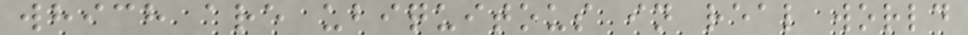which are ubiquitous in real world
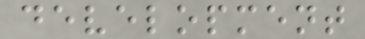development
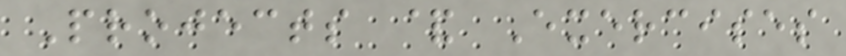Projects & Exercises
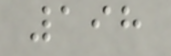198
